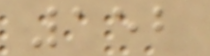152
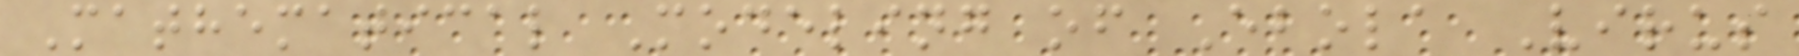Mathematical Modeling of Ebola Virus
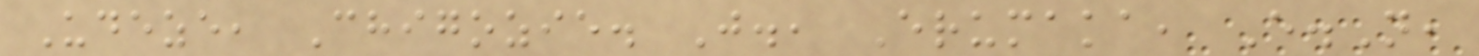Udeze, Chigozie. J., Erumaka, E.N,
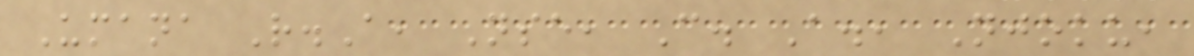Umana R.A, Nse, C. A., Njoku,
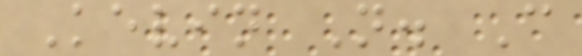Kevin N. C
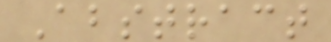Abstract
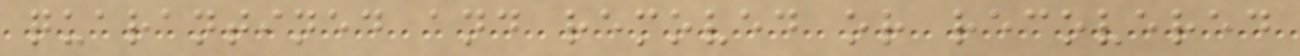quarantined and removed or recovered
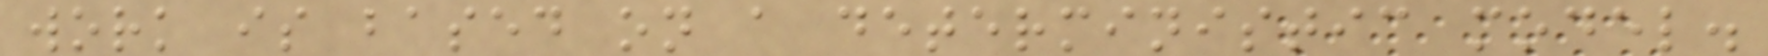work is based on a deterministic model.
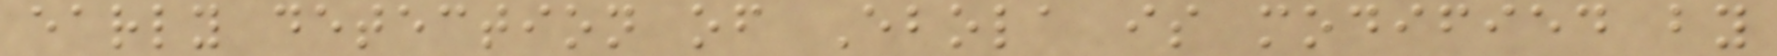early detection of Ebola is modified by
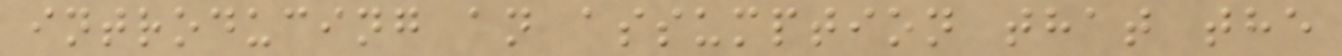introducing an assumption that the
